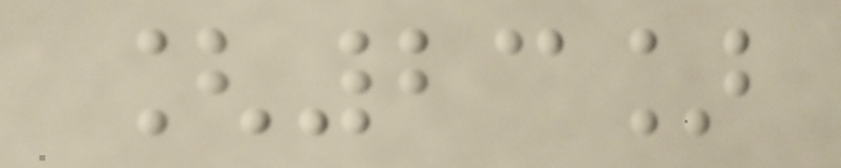[23]
